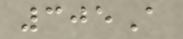305A
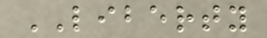LIBERTY
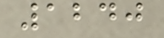1240
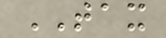TAX
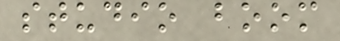studio boom
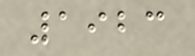1923
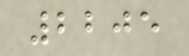2205
